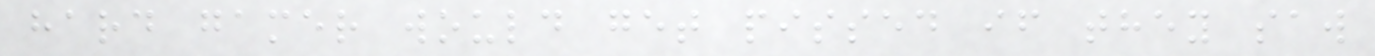hard gamer would get pissed if they saw
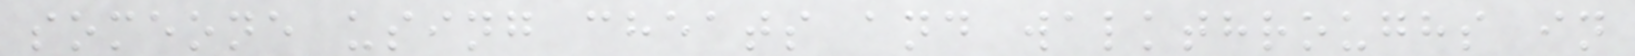someone using cheats and walkthroughs in
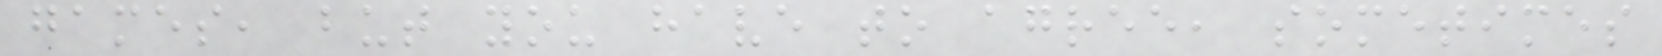games, but you have to agree, sometimes
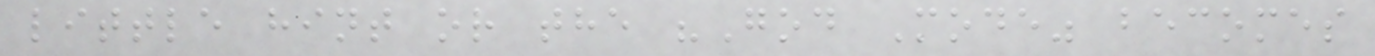little hint or the "God Mode" becomes
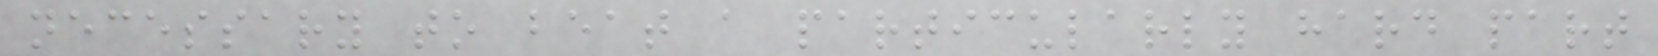necessary to beat a particularly hard part
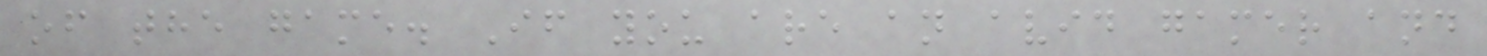of the game. If you are an avid gamer and
